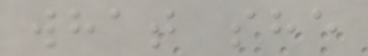what she
